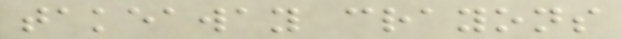takeaway crayons
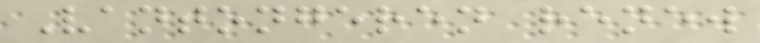Vantongeren renew
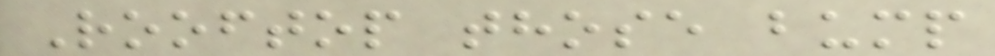Rooftop those bump
